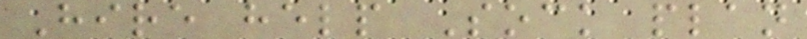Hire help Sock plan
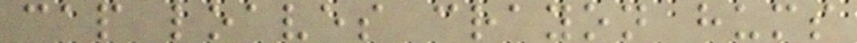cap loaves crayon hums
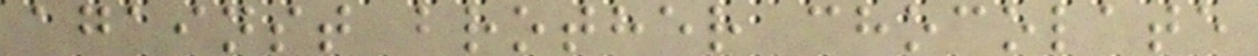against brother chocolate
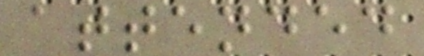attended
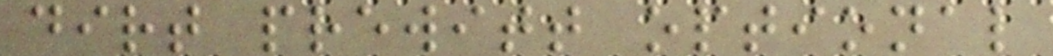dirt prewitt optional
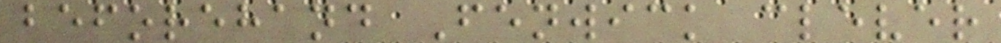beforehand Fenwick clever
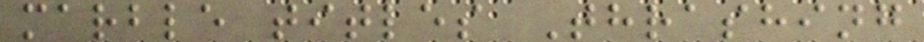marble titles Thrashing
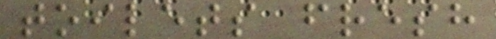toilets fresh
